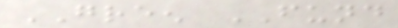GREEN FUND
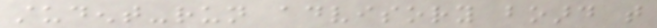student-run advisory board that
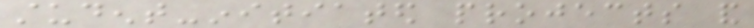student-initiated projects and
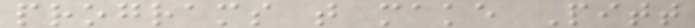programs that make Pitt
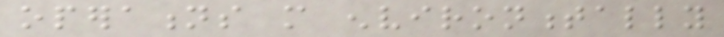operations more environmentally
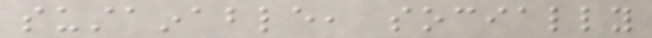sustainable, socially
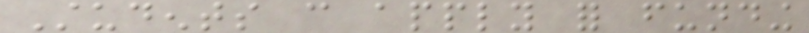Students can apply for funding
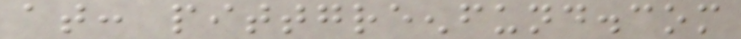at: pittgreenfund.com
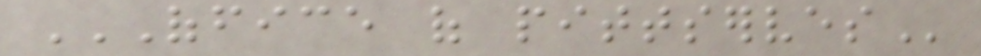OFFICE OF PITTSERVES
